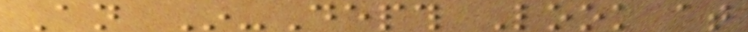An In-Depth Look at
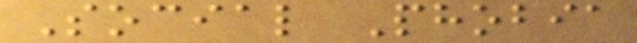Social Phobia
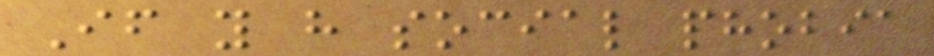If you have social phobia
